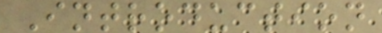Introduction
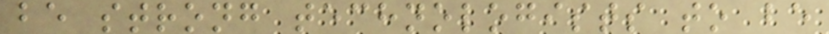be strong technologists to be
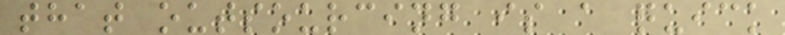that outsourcing is a quick
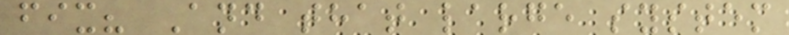fix? And that large system
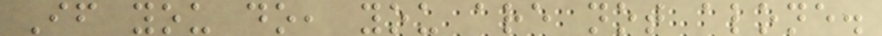If you do, you are not alone.
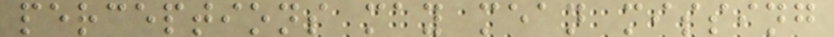perceptions may mean missing
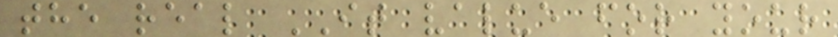the real IT value for your
